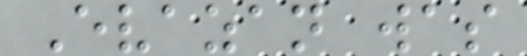Evazan was
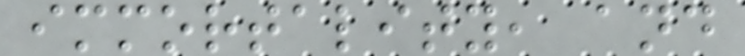immortality, and
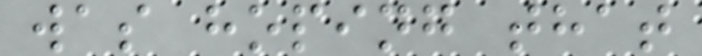was hoping that
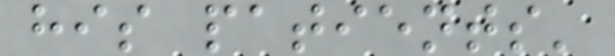his patients'
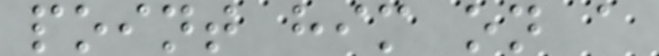point him on a
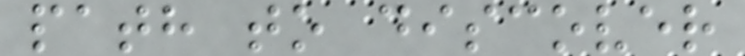path to discover
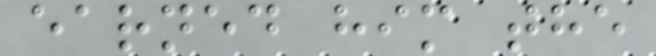earned him the
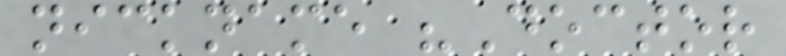nickname "Doctor
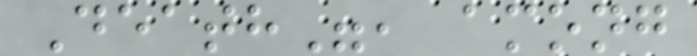Death", among
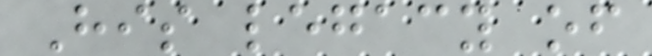His legacy of
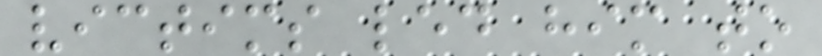victims led him to
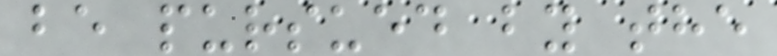be pursued by the
